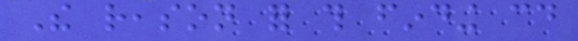The reason for this finding could
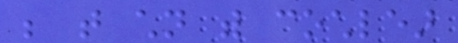be that children with cochlear
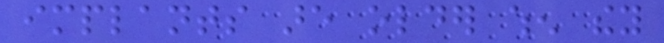implants are older when they
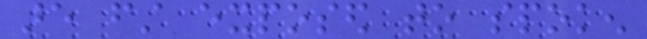are first exposed to spoken
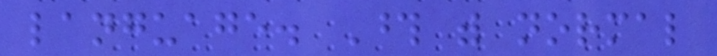language. Those with normal
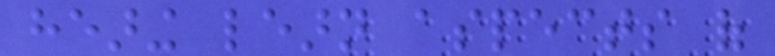hearing learn aspects of
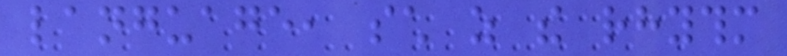language, such as the rhythm
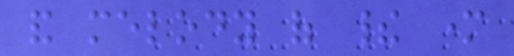and melody of their mother
